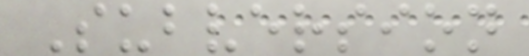Subversion
